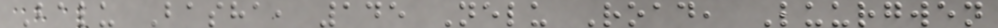Balu Basha, 145 Nelu Road, Luurgwen
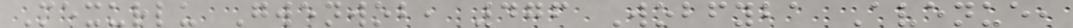Mexurlu Gwenwob, 476 Wobfyba Avenue,
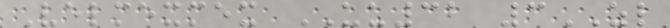Velmexmex UU32 3ZL
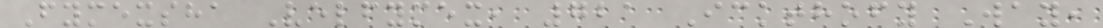Fymexsha Velfymex, 721 Ickthofy Way,
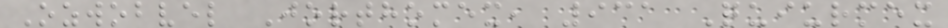Ozwobvel Jorthomex, 931 Quiurmex
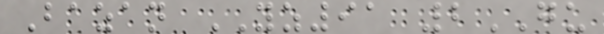Bazan YZ91 2GU
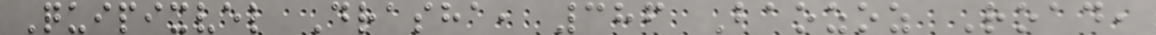Quipixvel Drasha, 386 Baozoz Road,
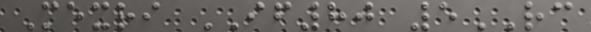Mexri IF80 5RC
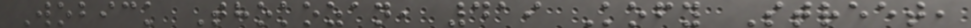Wobick Thokozan, 419 Kofy Street,
